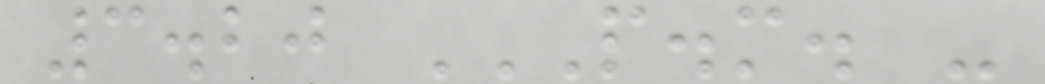3.20 P.M. -
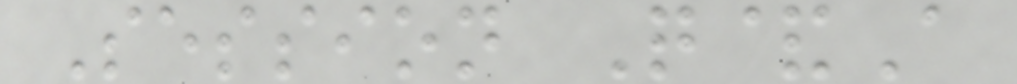Session Q&A
